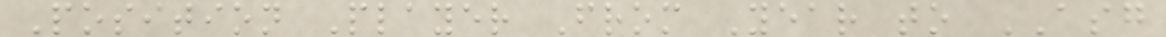Position Player From Year to ASG
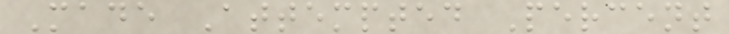Made Attempted Percent
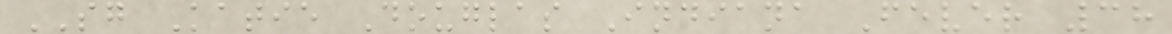SG Katie Douglas Indiana Fever 38
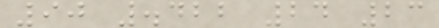90 .422 24 23
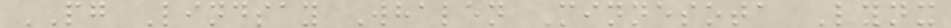PG Lindsay Whalen Minnesota Lynx
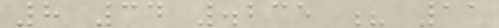8 34 .235 ? 11
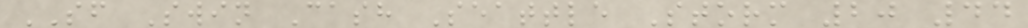SF Swin Cash Seattle Storm 20 44
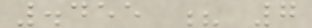.455 ? 7
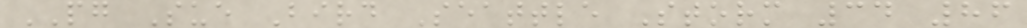PG Sue Bird Seattle Storm 34 86
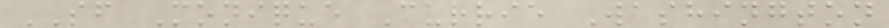SF Monique Currie Washington
